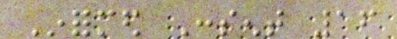Informed Consent 16
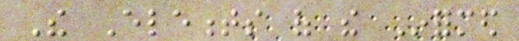The Elements of the Informed
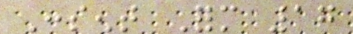Consent Form 17
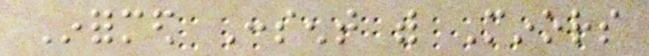Informed Consent with Minors
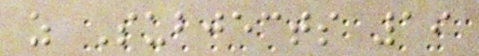as Subjects 19
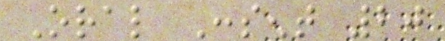Oral Consent 20
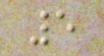5
